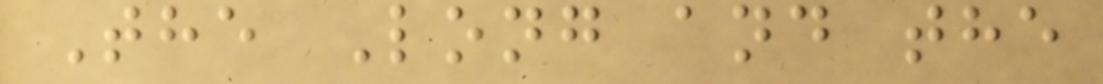The Long and the
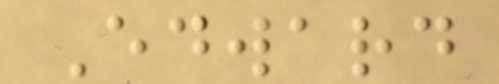Edward
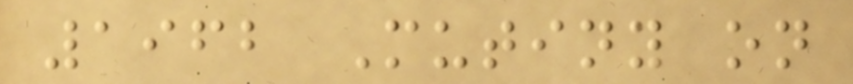1962 Mutiny on
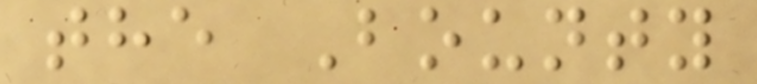the Bounty
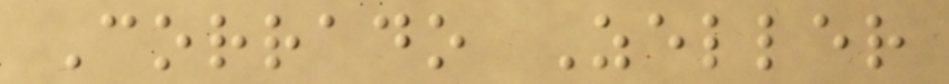Corrado Zeller
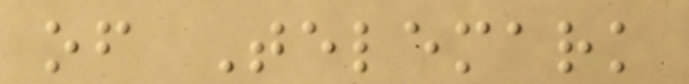of Telemark
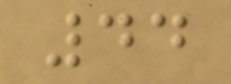44
